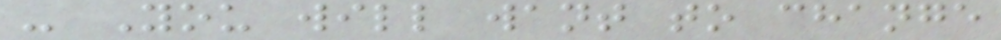- You will want to change
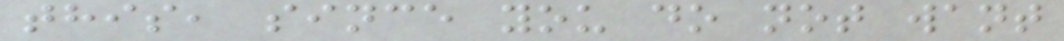this, since you do not want
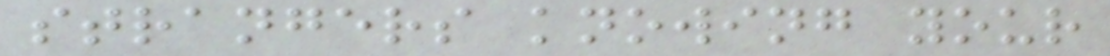strangers knowing your
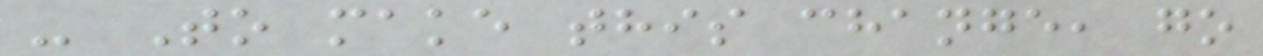- To make this change, go
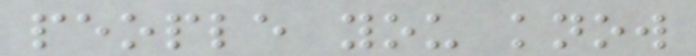people you know
